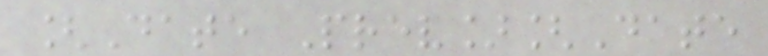[Date Prev][Date
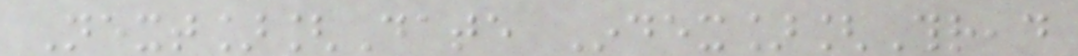Next][Date Index][Thread
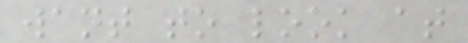want to look at
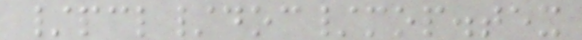/pcl/doc/mop.tex
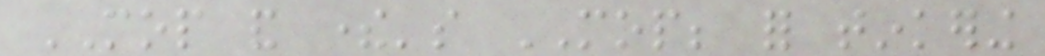MOP and there's MOP; for tinkering
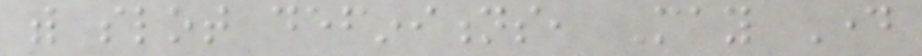with slot definitions, May Day
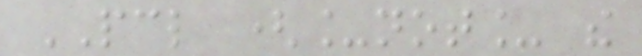PCL (_not_ the
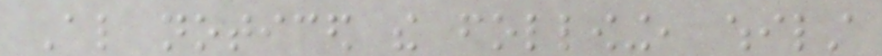Also noticed the following, whilst
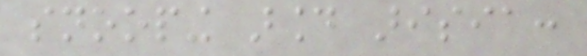snooping around arisia:
